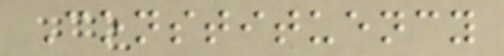Constituency
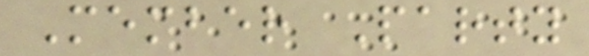Member Party
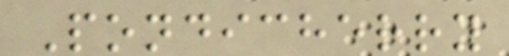Pondicherry
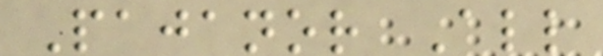Pajanor All
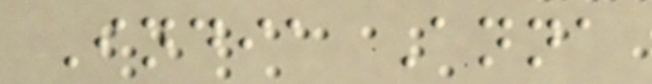India Anna
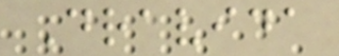Dravida
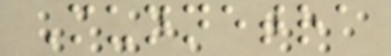Munnetra
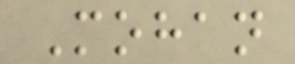Mohan
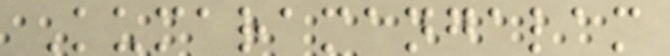Kumaramangalam
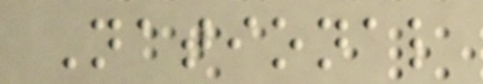National
